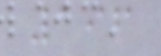196
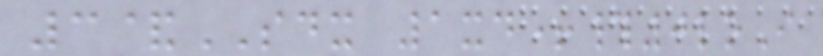3&SDX 1xd+#0loI
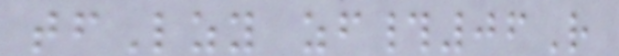tfLzy zf#06R
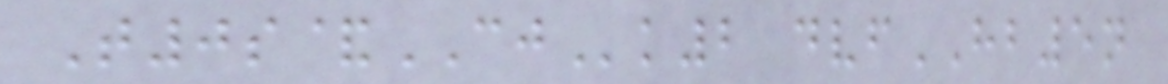T0s&CJk2 dvfHB5n
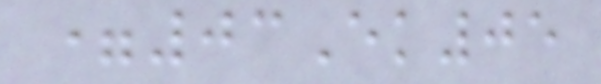=03Ek05
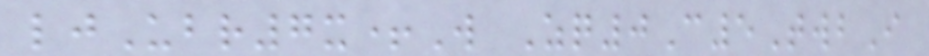ljUbr7x+W Zq0C5TwbI
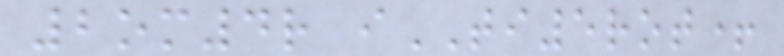2om4r iTI5rot+
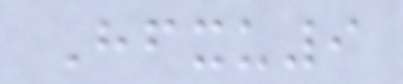Hfxu9
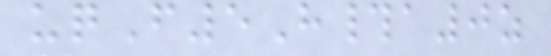uqF5H#a0z
